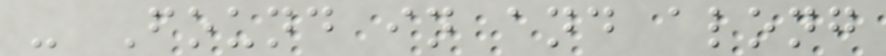- Found in and along
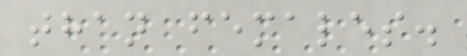than females.
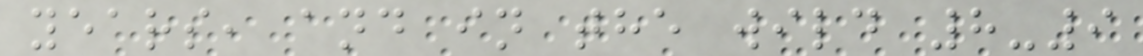years, and in the wild 8-9
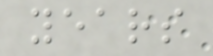years
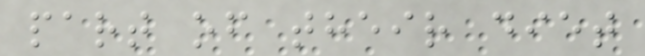part of their diet
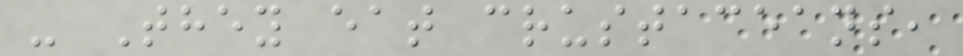- They eat crustaceans,
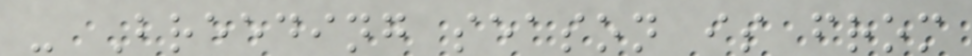- Breeding season is from
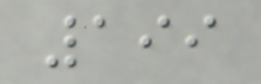199
